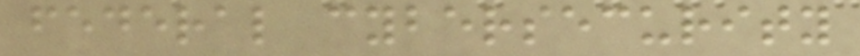federal cybersecurity
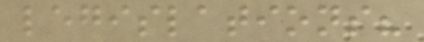legislations?
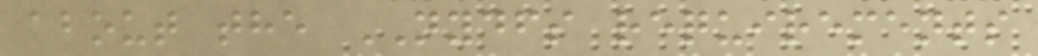about the NYDFS requirements
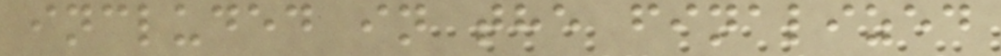included in the finalized
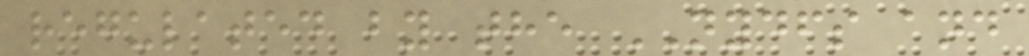regulated by the NYDFS and
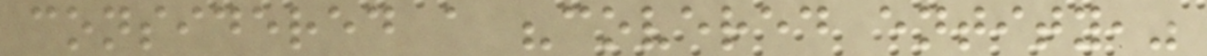considered a "covered entity,"
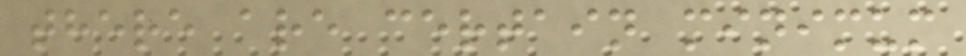there are certain minimum
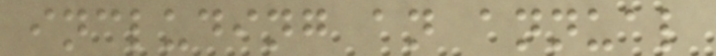including an annual
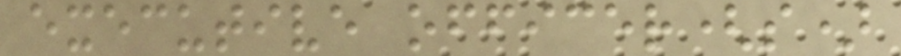executive officer(s)
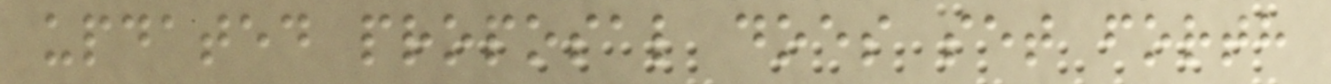updated proposal does set forth
